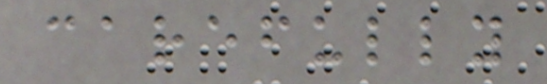carefully
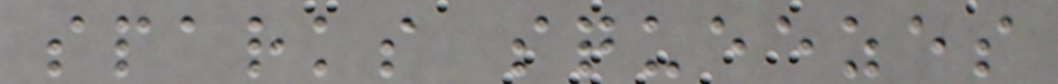sparks squeezes
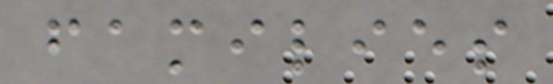families
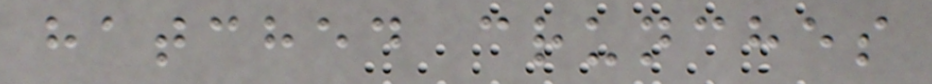hatched crunches
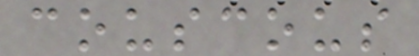couscous
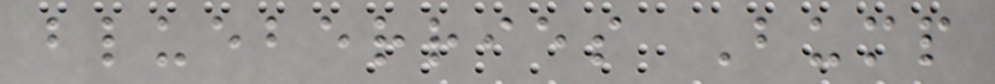blueberries Bump
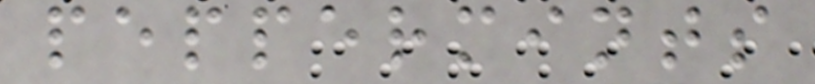peppermints
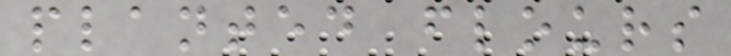planted flours
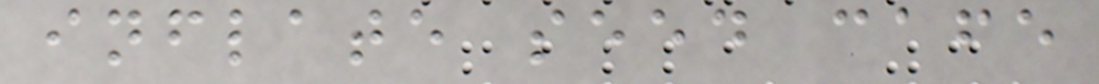inflate seed cafe
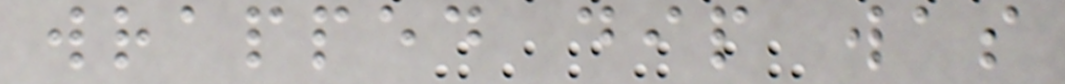wrapped dip was
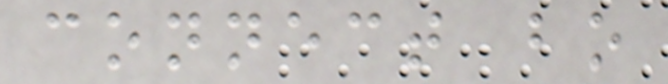connect bo
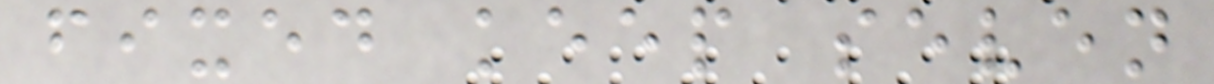fixed keep seven
